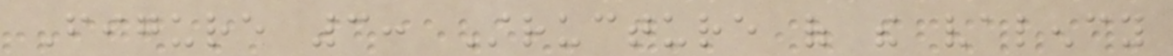Figure 3: Structure of the valency
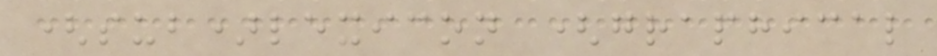(sub)lexicon (graphical
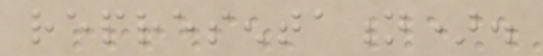representation).
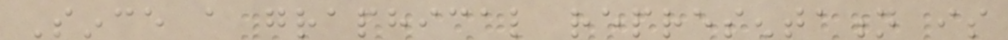Since a graphical representation is
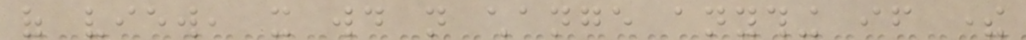of view, it would not change anything if there
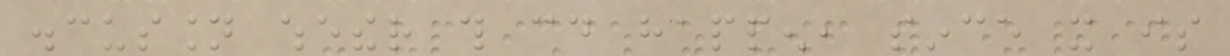discussion whether this could happen, since it is
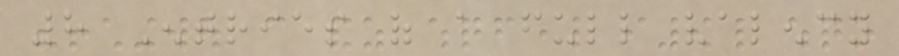8 Entries of a full valency
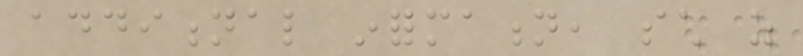additional information, such as
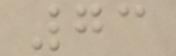73
